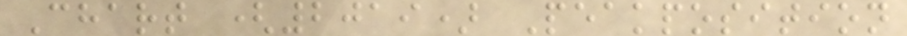Chart (2019) Peakposition
